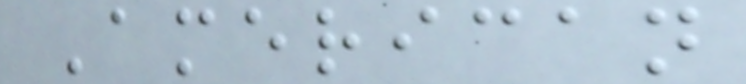American
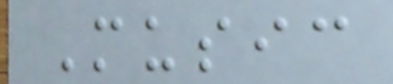Music
